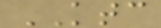KTC
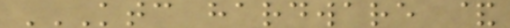KTC HARDWARE &
